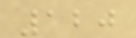120
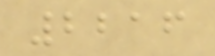2216
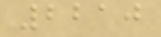2210
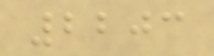2203
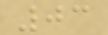03
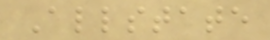Allstate
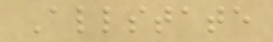Allstate
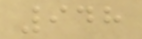948
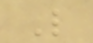L
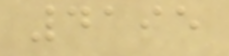4195
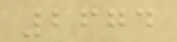2674
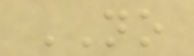NO
